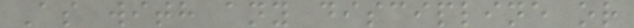As with any discipline or
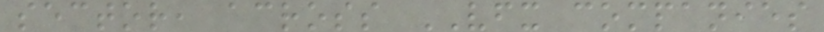sector, across VFX companies
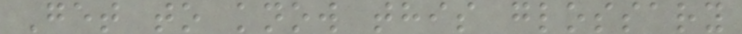Get to know this glossary
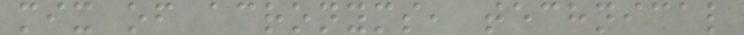mix of acronyms, technical
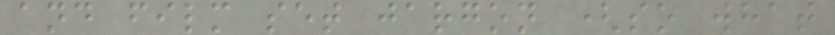and film set jargon (so what
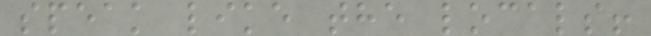speak like the locals!
